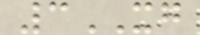3XG
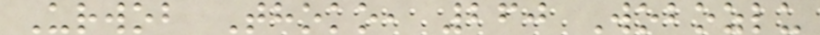Urwob Thoko, 260 Wobozlu
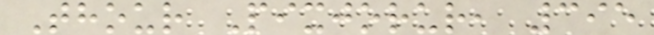Thour Pixjorur, 395
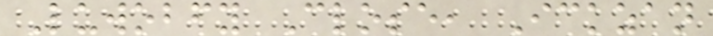Luwobfy Close, Ickzan
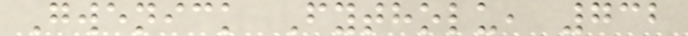Gwenick Fytholu, 732
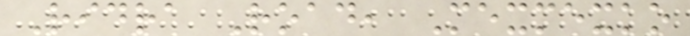Ridra Road, Mexmexko
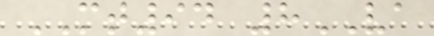MT94 8VA
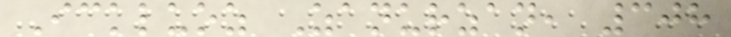Ickluoz Zanurzan, 308
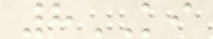8KI
